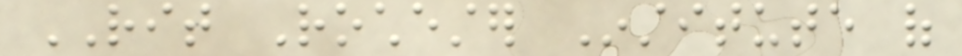RIT Rochester Institute of
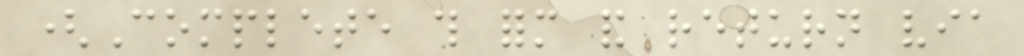(Complete this form and return via
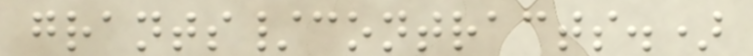grants/contracts.)
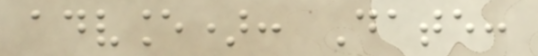advance): Date:
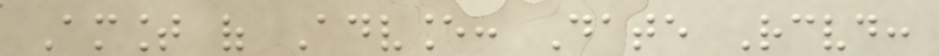Amount of Advance: Date Received:
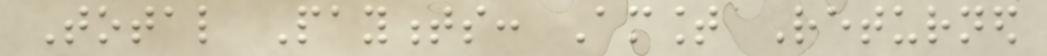Total Payments: Amount Returned
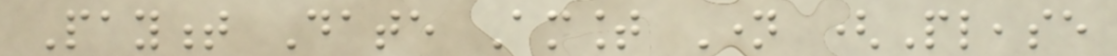Payment Date Amount Name (Please
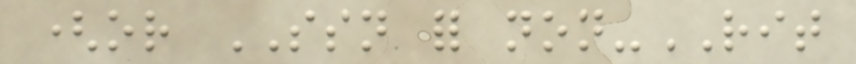(or SSN for non-RIT
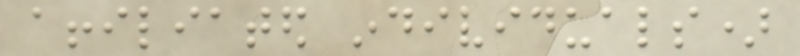affiliated individuals)
